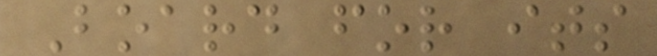Board for its
